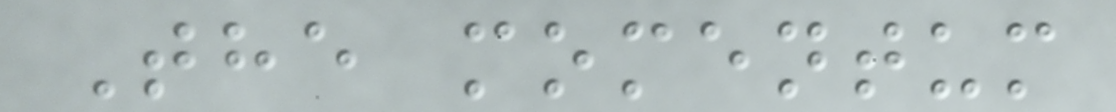The momentum
